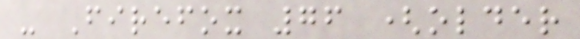- Firefox 76 (older
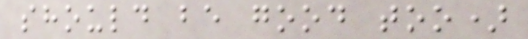should be good too)
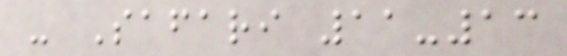- Safari 11-13
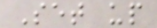Set up
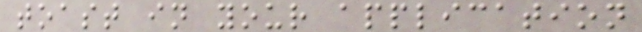toast in your application
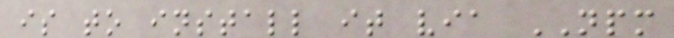is to install it via NPM
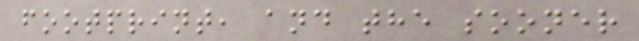footprint, and the sooner
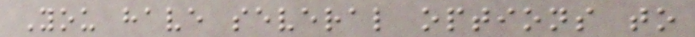You have several options to
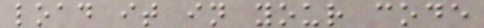load it in your code
